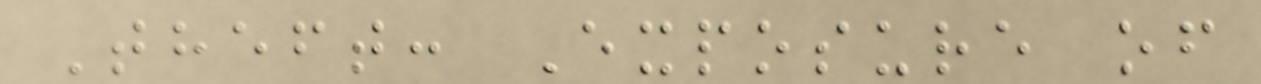Theft: Exposure of
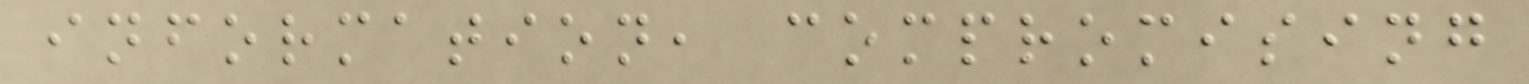information, compromising
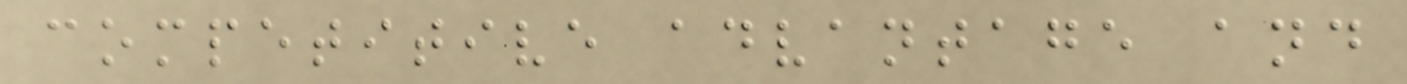competitive advantage and
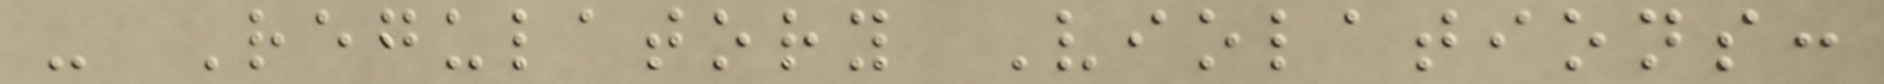- Regulatory Violations:
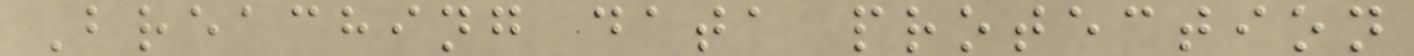Breaching data protection
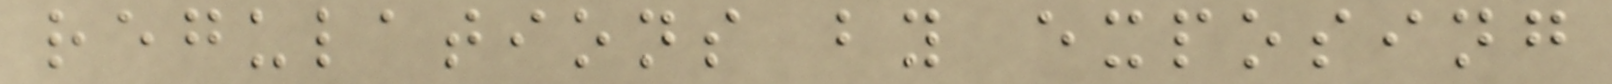regulations by exposing
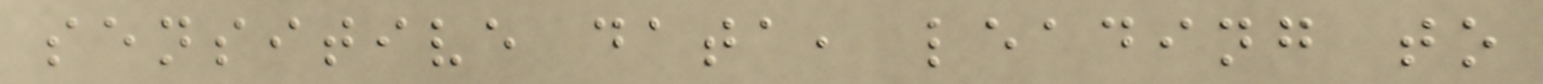sensitive data, leading to
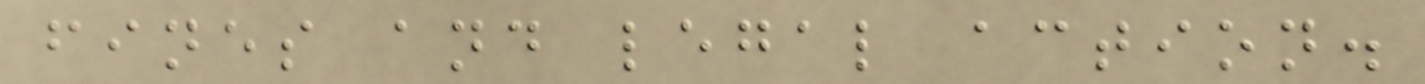fines and legal action.
